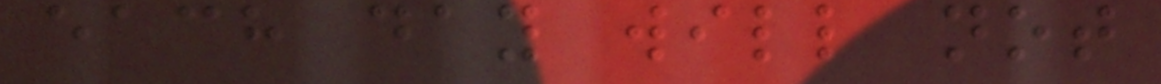each day will not
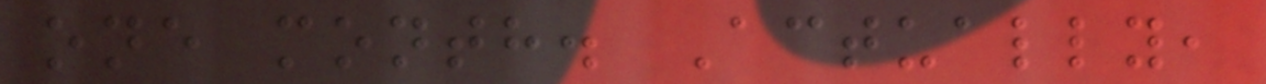one month. Actually,
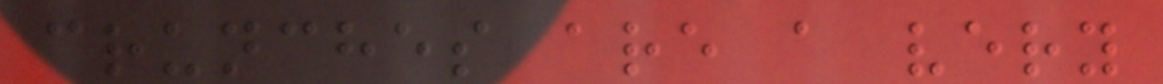crunches are a very
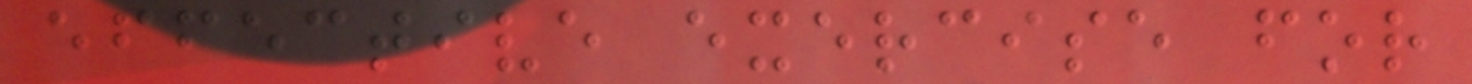effective exercise for
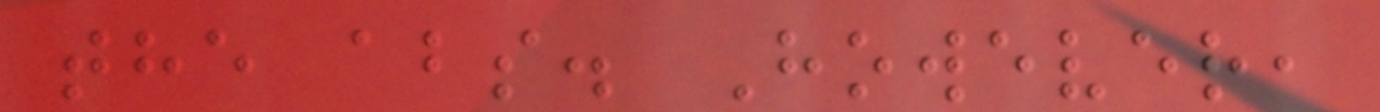the abs. However,
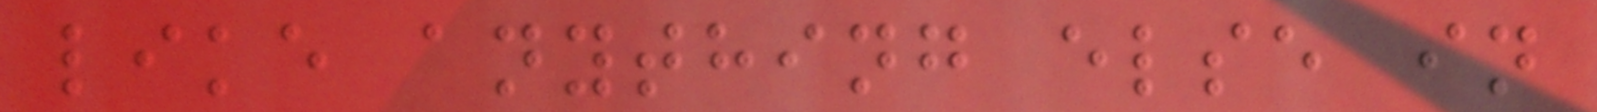like anything else in
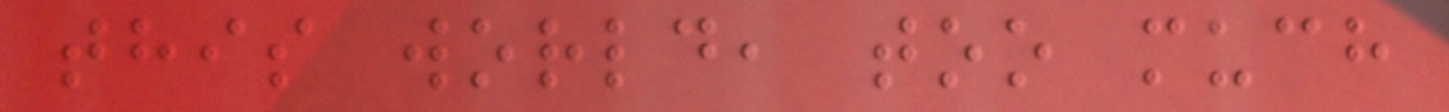this world, too much
